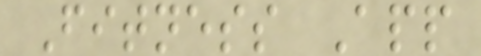Fitness App
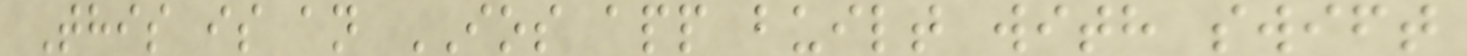This is an IOS app built with swift
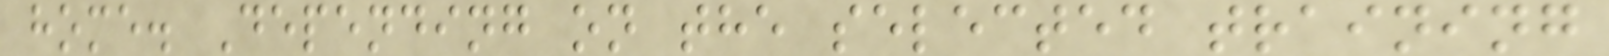home. Depending on the selected training
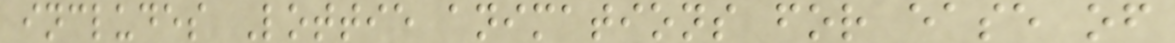includes Lottie animations for ease of
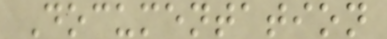Documentation
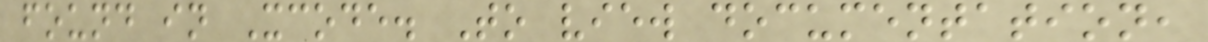found in Xcode. To view documentation,
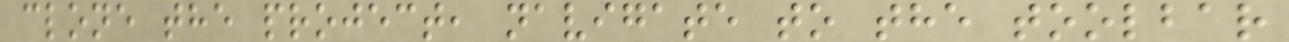clone the project, navigate to the toolbar
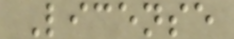License
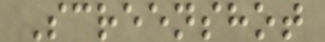Screenshot
